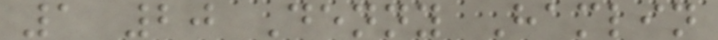1 20 Denny Hamlin
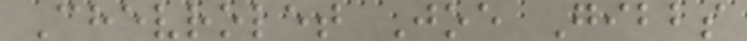Chevrolet Joe Gibbs
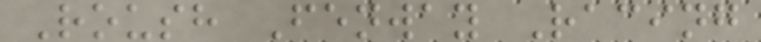Roush Fenway Racing
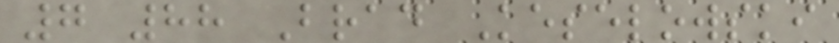7 88 Brad Keselowski
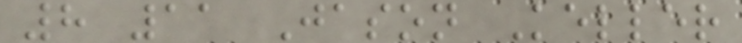8 11 Jason Keller
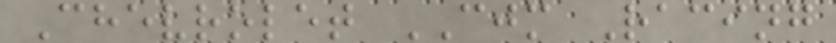Chevrolet CJM Racing
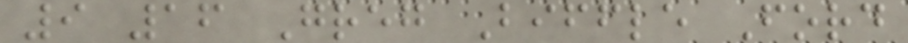9 16 Greg Biffle Ford
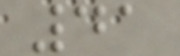41
